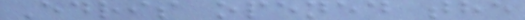Edris opened the
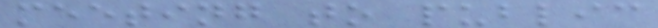meeting to public
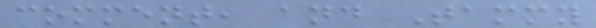comment, and Tammy
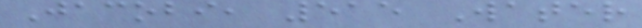Jacobi, 515 Water
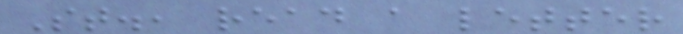St., read a letter
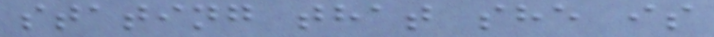stating that she is
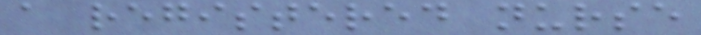a registered nurse
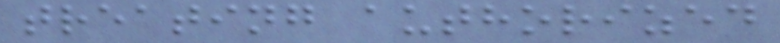treating authorized
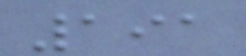191
